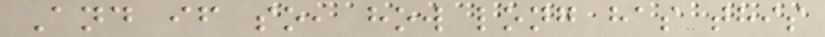And if so, how long has this
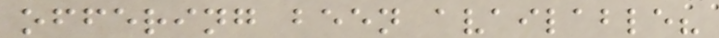offering been available?
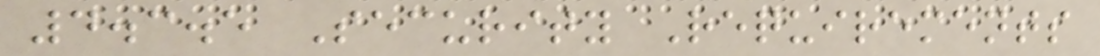4.3.5 Security Requirements
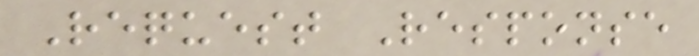Request Response
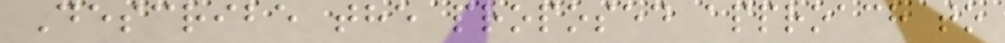Describe the proposed approach to
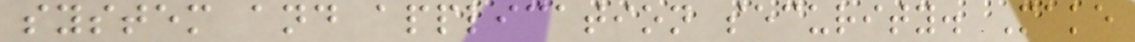system and application security. Make
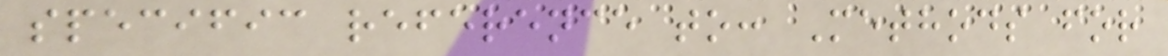specific reference to: Methods for
